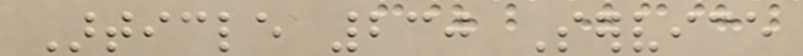Article 230 Service
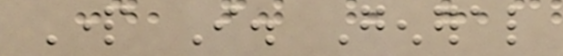Part I. General
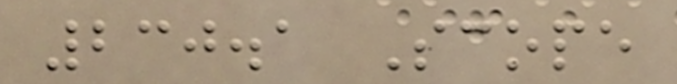230.1 Scope
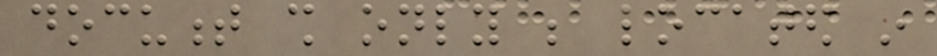document shall only be located in
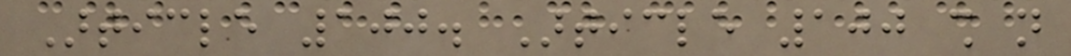Article 100. Article 100 shall not
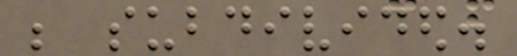be subdivided.
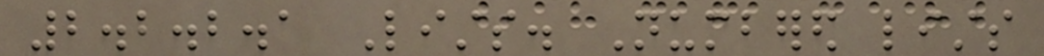2.2.2.1 Lists. Numbered lists
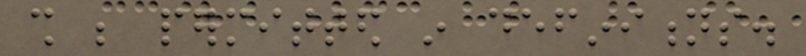shall be permitted in definitions.
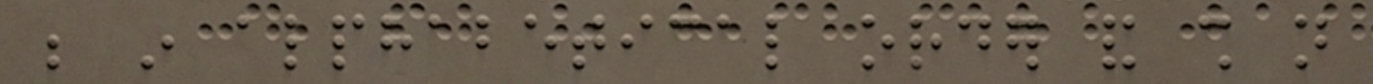be in alphabetical order and shall not
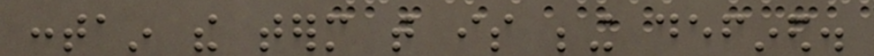contain the term that is being defined.
